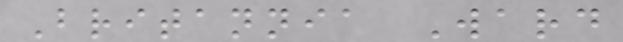Britannia Ward
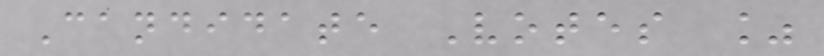Candidate Votes %
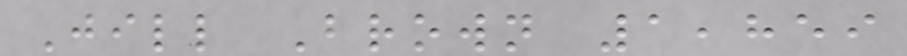Jill Brown 1,859
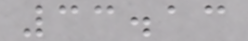33.13
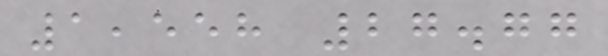1,558 27.77
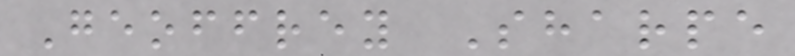Geoffrey Sharpe
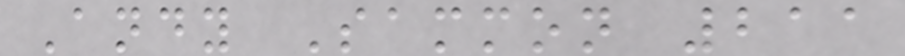Andy Sammon 211
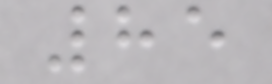85
